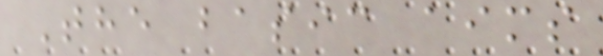The basic aims
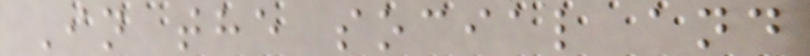In the social and
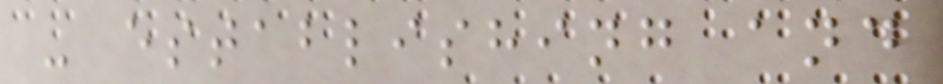- establishing and
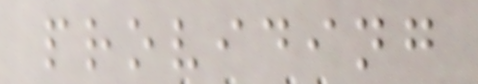providing
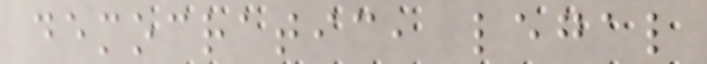democratic, legal
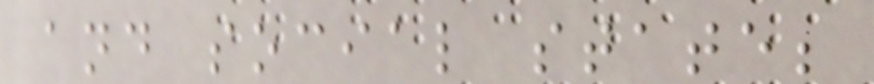and social state;
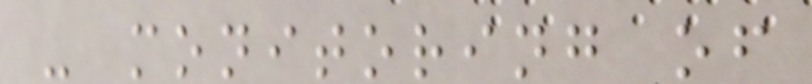- monitoring of
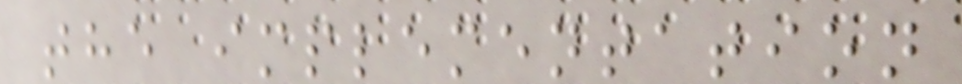the implementation
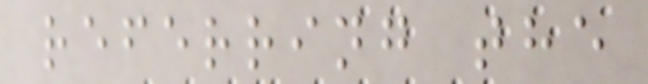referring the
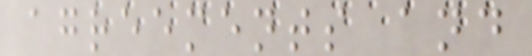agreements and
